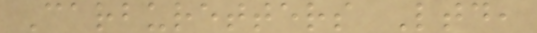Carburetters Ltd,
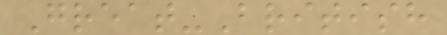Great-British
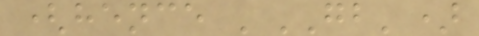(hence 'GB')
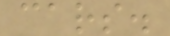cars.
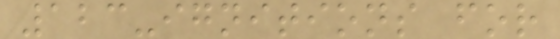123-ignitions for
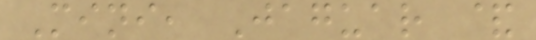Mini, Jaguar &
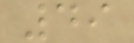49
